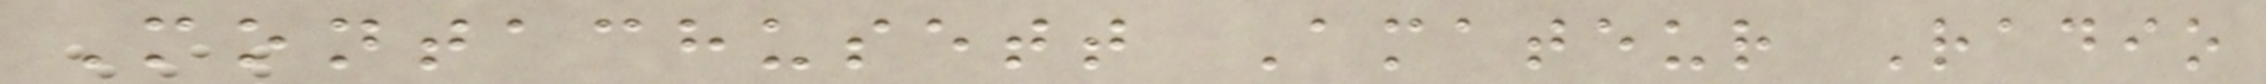Montachusett Amateur Radio
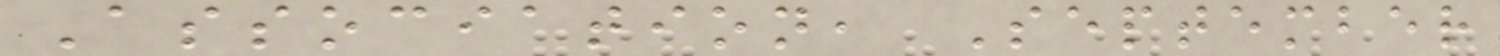Association, September
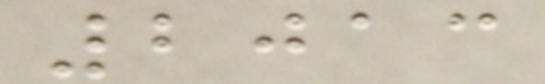2013
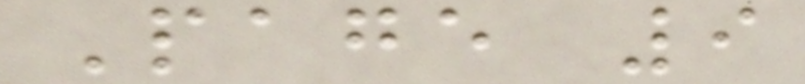Page 9
